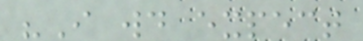"I would expect
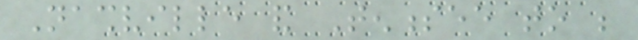Nashville and Tennessee to be
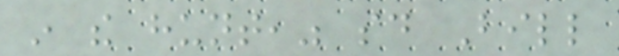in the hunt," said Bill
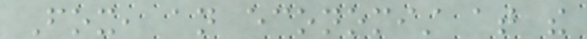Fox, an economist at the
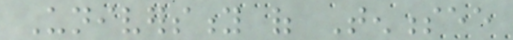University of Tennessee
